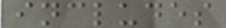includes
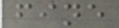fine
